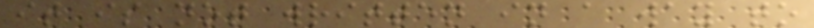it is not written in a way to
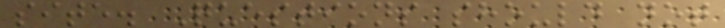site. Questions should not
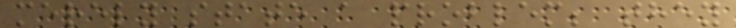merely state a problem; they
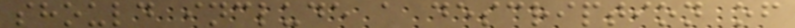should include a description of
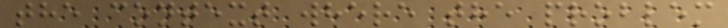the context where the problem
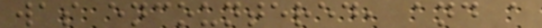was encountered, and a
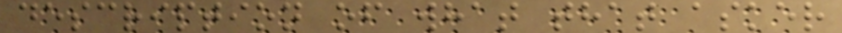description of what that asker
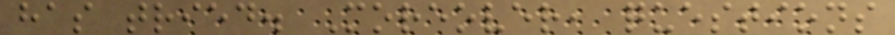has tried. Moreover, questions
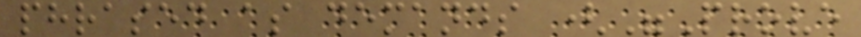phrased as demands ("Prove
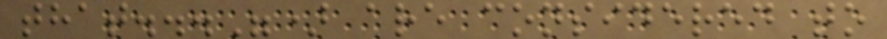that...") are considered to
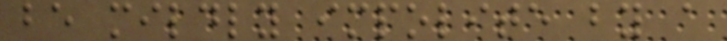be mildly impolite by a
